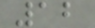12
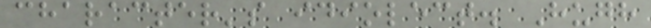character's idiolect. Hugh
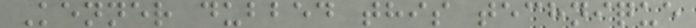Kenner dubbed this technique
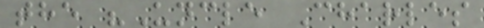the "Uncle Charles
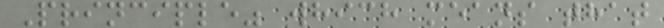Principle" which means that
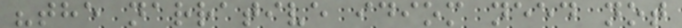"the narrative idiom need not
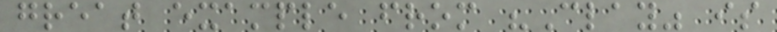great example from "Clay" is
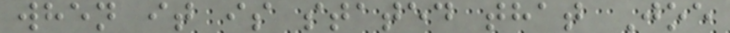when it is stated that Joe
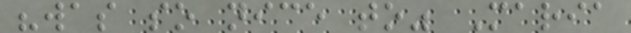"was so nice to" Maria
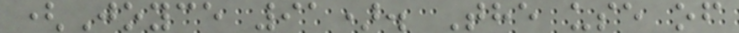(Joyce 91). The use of
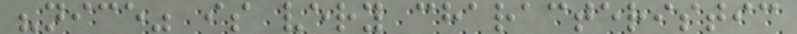"nice" is very characteristic
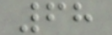68
